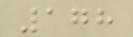178
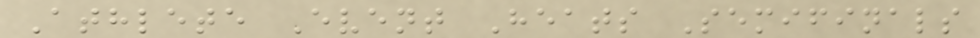Athlete Event Heats Semifinals
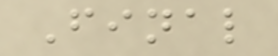Final
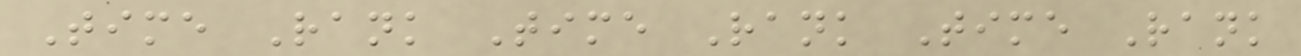Time Rank Time Rank Time Rank
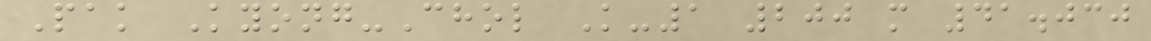Pak Kyong-Chol K-1 200 m 41.030
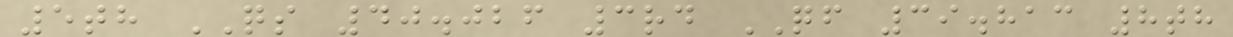5th QS 40.026 3rd QF 39.813 8th
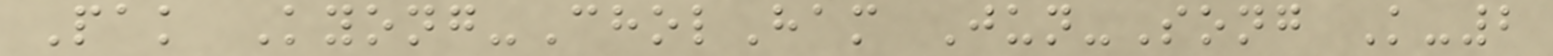Pak Kyong-CholHam Jun-Song K-2
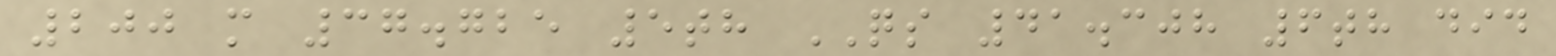200 m 37.725 5th QS 41.308 6th did
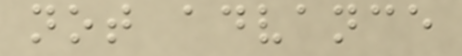not advance
